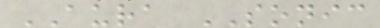AURA SONIC
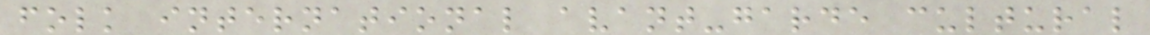folk international avant-garde cultural
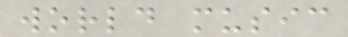world music
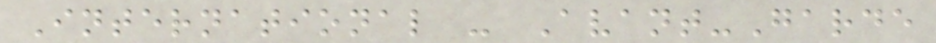International - Avant-Garde
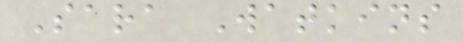Sara Watkins
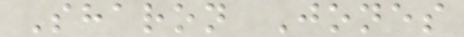Sharon Jones
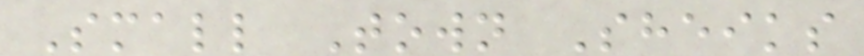Small Town Sheiks
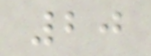20
